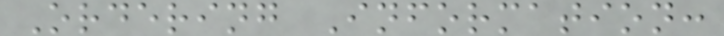Ordering Information:
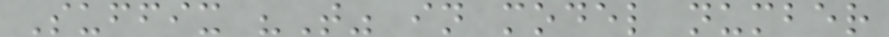Suffix "T" in model number
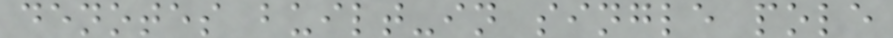denotes built-in single pole
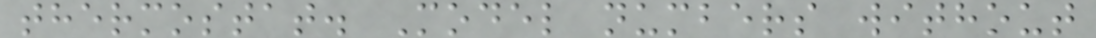thermostat. Model numbers without
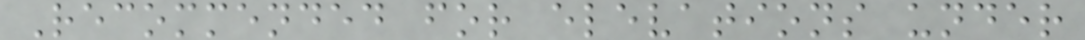Recommended for elevations under
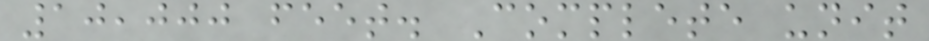10,000 feet. Complete unit
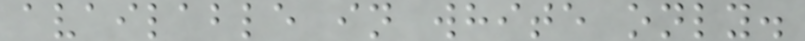available in white only.
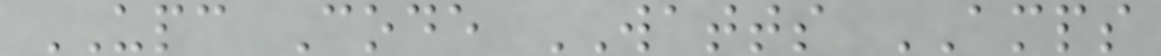UPC Code WATTS AMPS
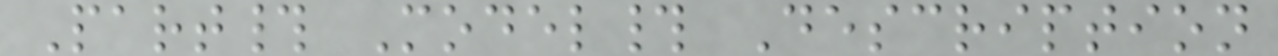Part# Model# Description
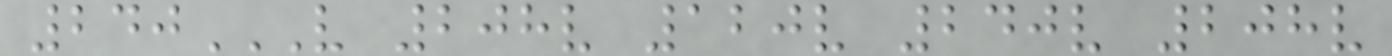240V 208V 120V 240V 208V
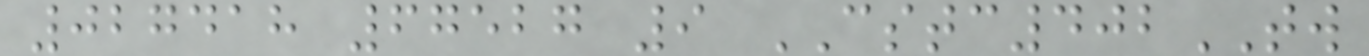027418 67527 9 CSTC402TW
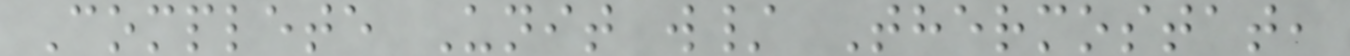Complete Unit w/ Thermostat,
